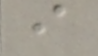i
